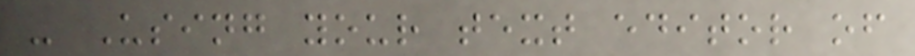- Using your text editor of
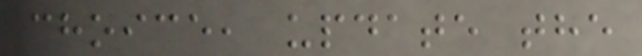choice, update the
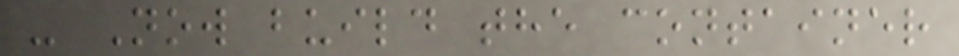- Now build the container
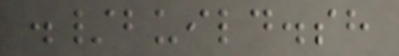./build.sh
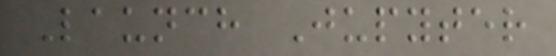Launch Jupyter
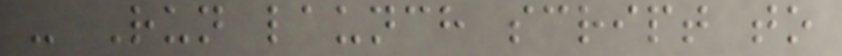- Run launch script to
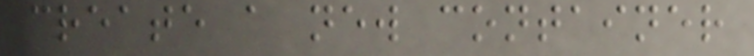create a new container
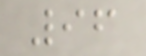96
